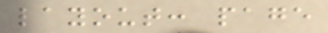layout: page
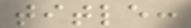title:
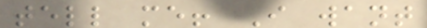tell me! I want
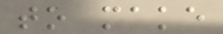to make
